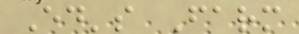Ed's Farm
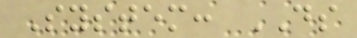System: DS
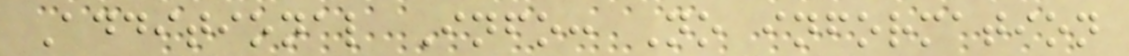Additional Info: No information
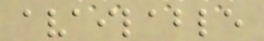available
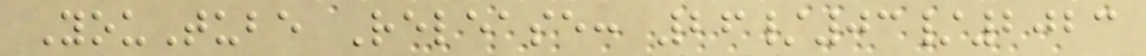YouTube Release: 26/03/2023
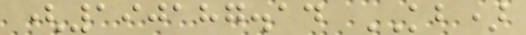(190187.14 KB)
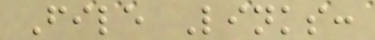File Links:
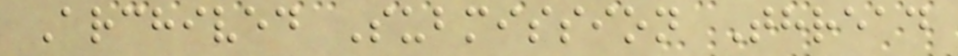Archived Submission Thread
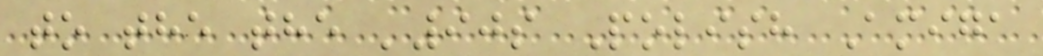to the the '90s Polish Amiga
